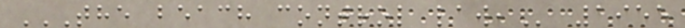THE BEACH CONTROL LAW, 1955
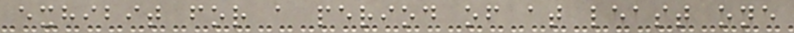exhibit for a period of at least one
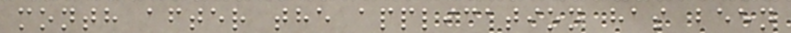month after the application has been
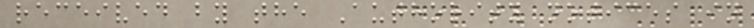received by the Authority notices in
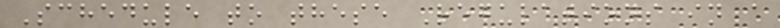Schedule to these Regulations in a
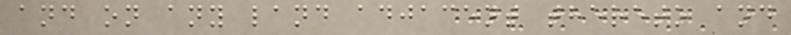and on any land adjacent thereto and
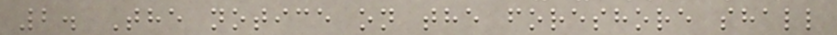2. The notice on the foreshore shall
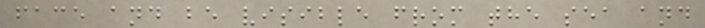face and be visible from the sea and
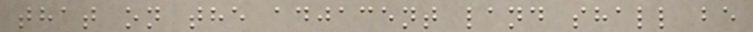that on the adjacent land shall be
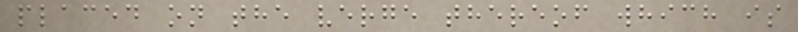placed on the verge thereof which is
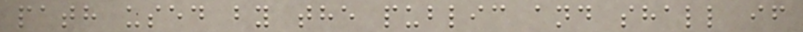path used by the public and shall if
